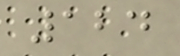124
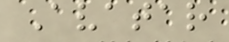Avatar
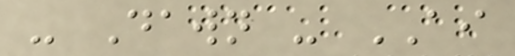- Dawn - AI
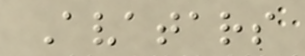Avatars
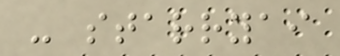- starryai
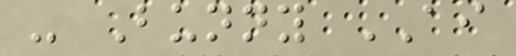- Bunny AI
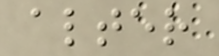alter
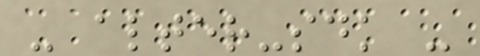- alter-sdk -
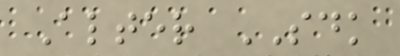Alter SDK
